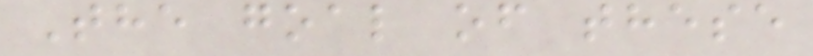The goal of these
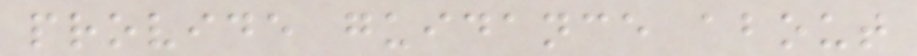provide guidance about
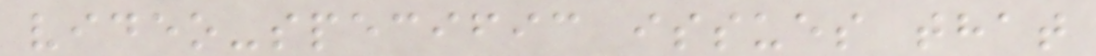video-specific issues that
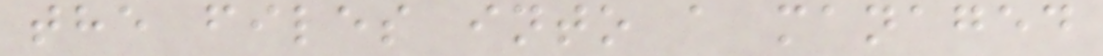the files into a managed
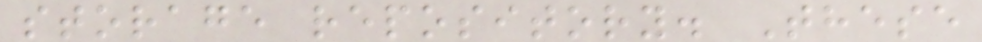storage repository. These
